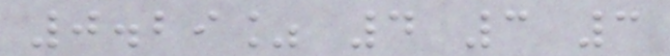0.29% 4 3 3
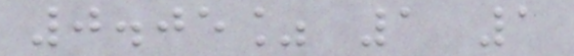0.05% 1 1
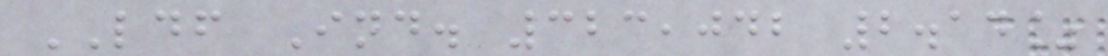LDF Ind. 323,042 2.14%
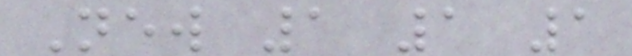New 1 1 1
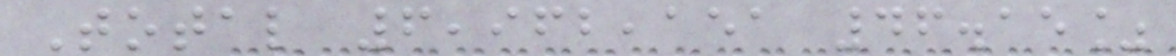Total 6,962,151 46.15%
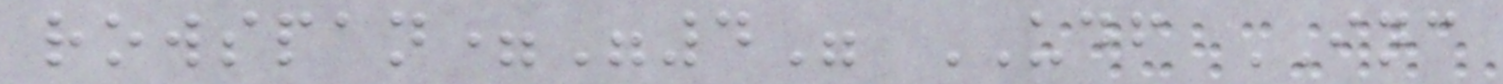rowspan="4" UDF INC
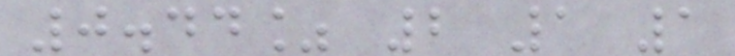0.44% 2 1 1
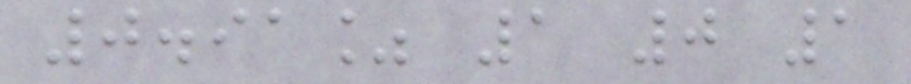0.91% 1 0 1
